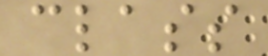class
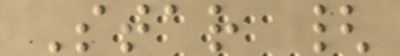Star {
